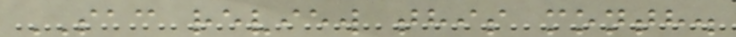SAC review this month.
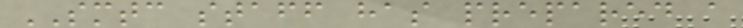SMTC staff has prepared a
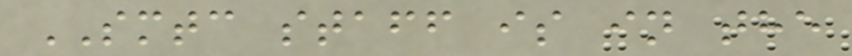SMTC staff is in the
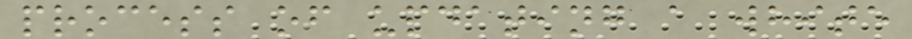process of updating a white
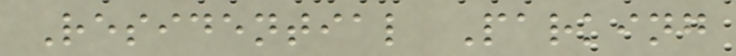Residential Parking
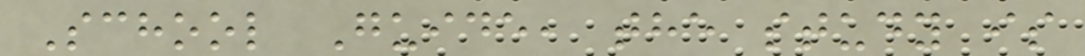School Guide, the study is
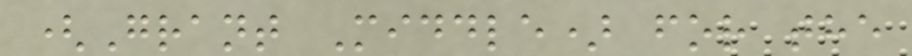(Grant Middle) for the
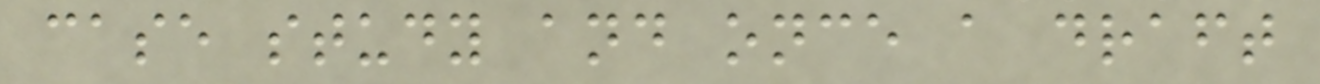case study and once a draft
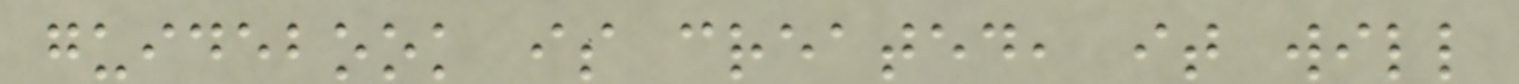guidebook is created, it will
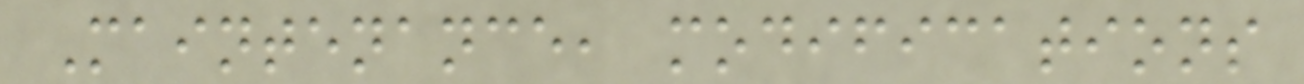Maintenance, modifications
